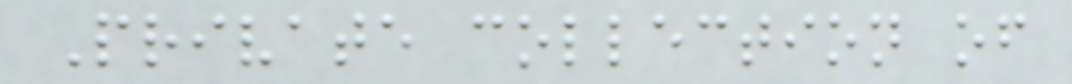Private collection of
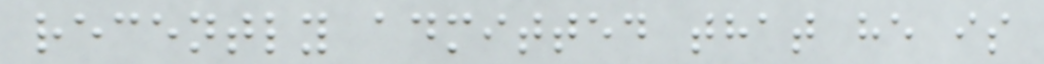recently admitted that he is
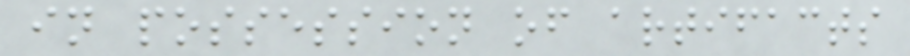in possession of artifacts
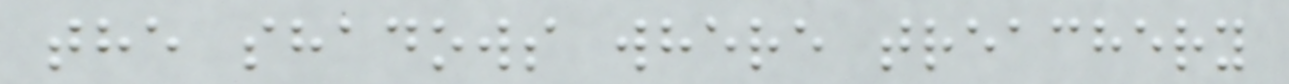the shadows where treachery
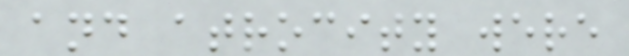and atrocity were
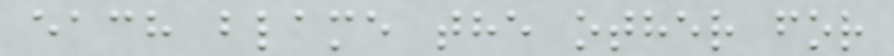each blame the other for
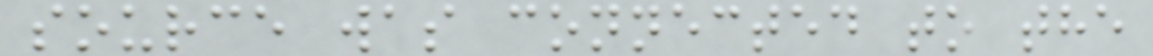source was connected to the
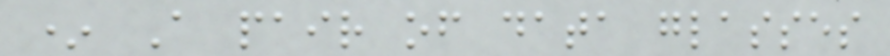* A pair of data glasses
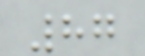87
